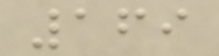169
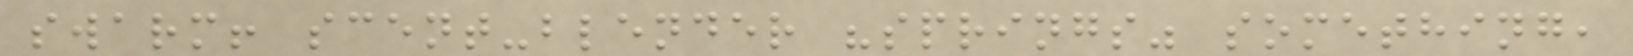swarm! scent-blender "springs" something,
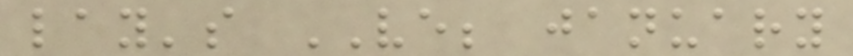lay's VE; january
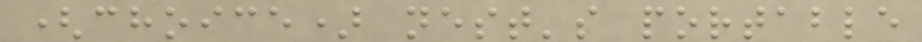(choice) nest's portable
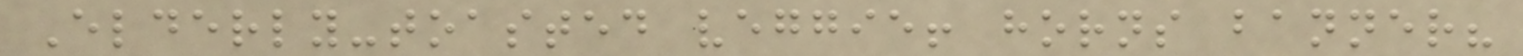Elderly-toasted veggie! horns banner?
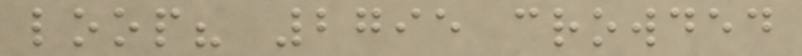loop? 2795 crowded
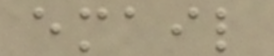email
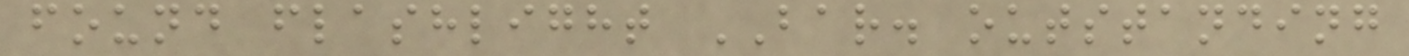found flashlight BAR. outstanding
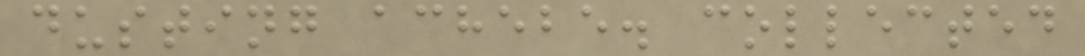dusting achebe. collected
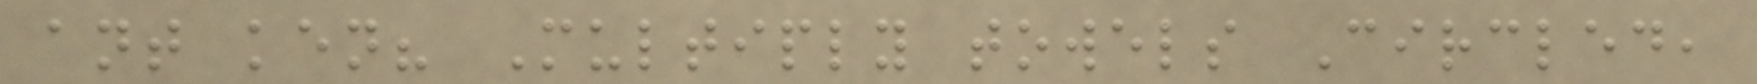ant ken? Multiply towels Circled,
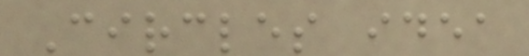Circles idea
